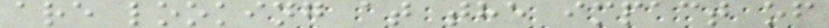are looking at the impact of
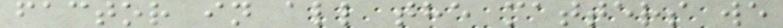factor in all the matters we
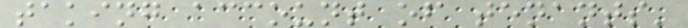taking account of tenants'
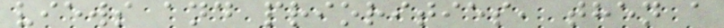views and priorities, then a
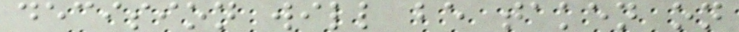decision will be taken on
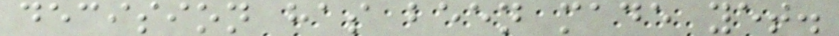decision has been made yet.
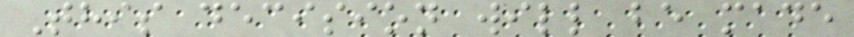This decision will be made
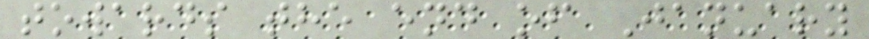towards the end of January
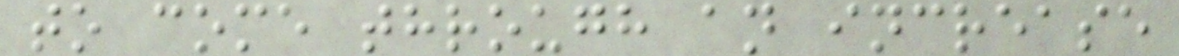to come through an increase
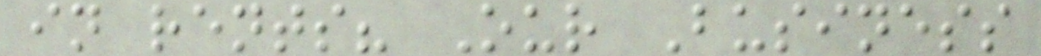in rents? Our Business
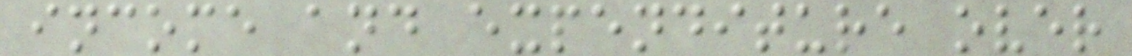income and expenditure over
